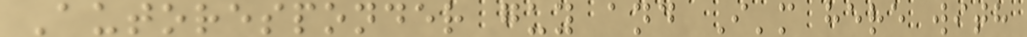Autoresponder guy and I'm here with
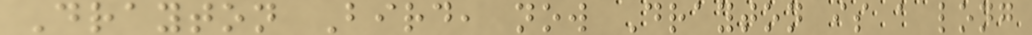Drayton Bird, now Drayton is a long
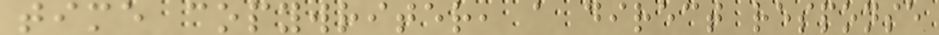time copywriter, a direct response
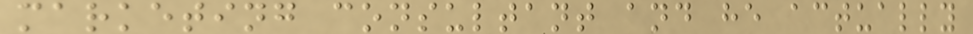marketing consultant and he actually
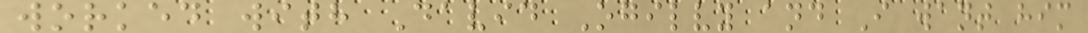worked with David Ogilvy and I want him
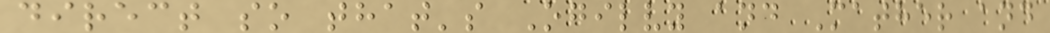direct so that's Ogilvy and Mather and
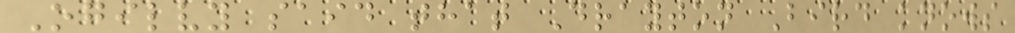Ogilvy said that Drayton Bird knows
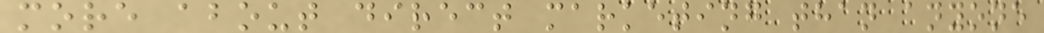more about direct marketing than anyone
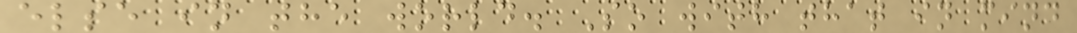else in the world. So with that in mind
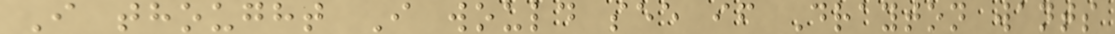I thought I would see if Drayton wants
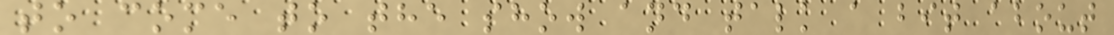to come to the show and talk a bit about
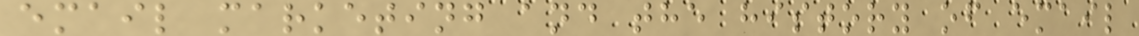email marketing and the history of email
